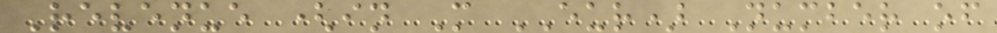Revenue (in M EUR) Number of
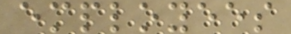employees
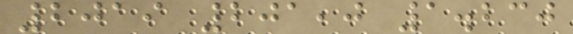2019 201,0 1.230
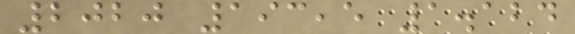2020 193,5 1.124
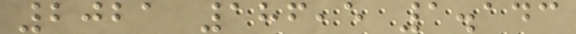2021 186,5 1.143
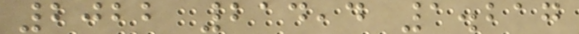2022 214,4 1.217
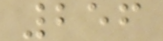256
